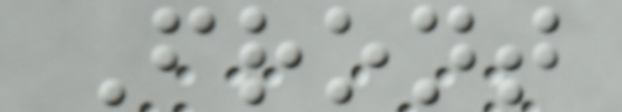Front
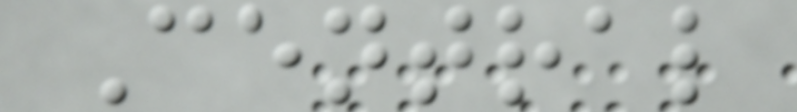Central
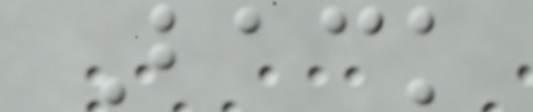Back
